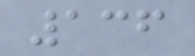136
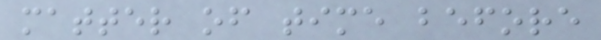matter of time before
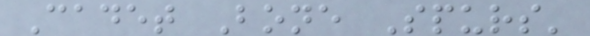Cadet Bone Spurs'
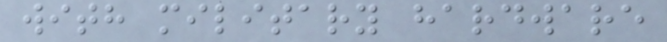with military hardware
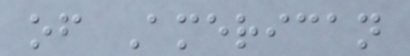of American
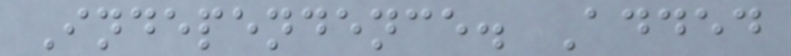Independence. Added
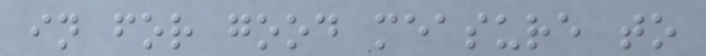in for good measure to
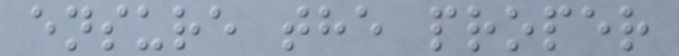ensure the proper
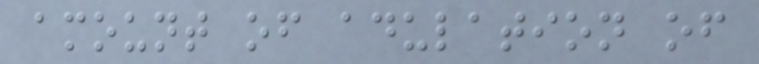amount of adulation of
